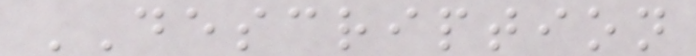DESCRIPTION
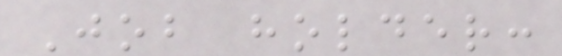Job holder:
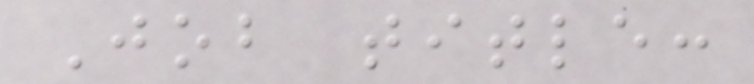Job title:
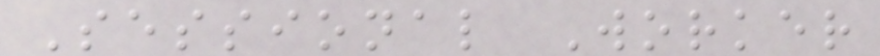Sessional Worker
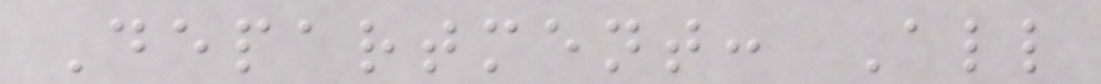Department: All
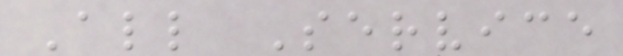All Service
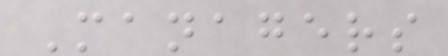Managers
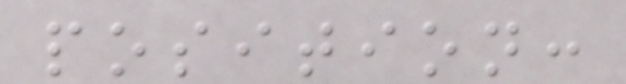position:
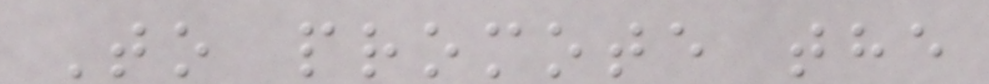To promote the
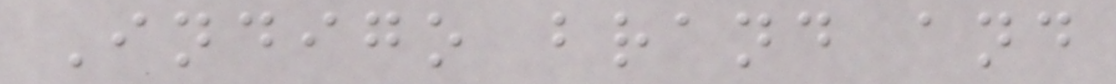Indigo brand and
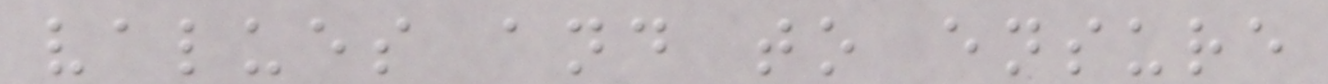values and to ensure
